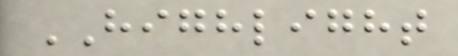HIGHLIGHT
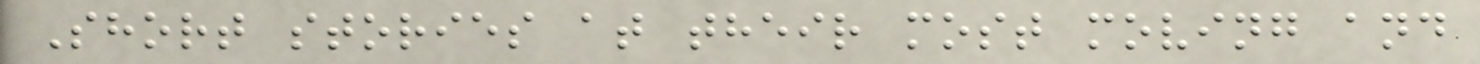Short stories at their most moving and
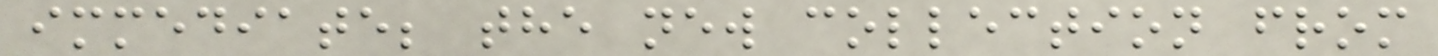immediate; the new collection from
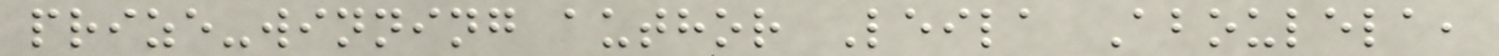prize-winning author Leila Aboulela,
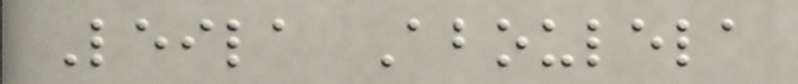Leila Aboulela
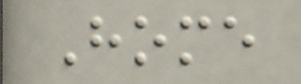Home
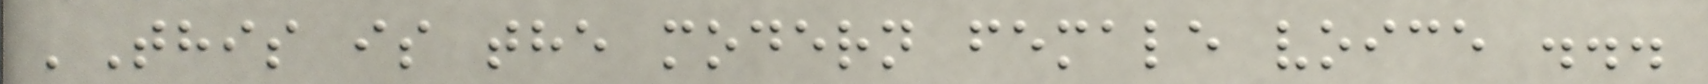'This is the modern female voice ...
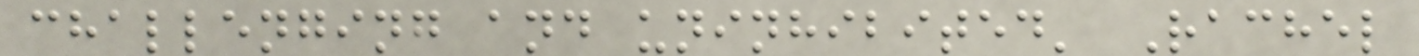challenging and uninhibited' Rachel
